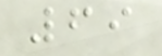69
